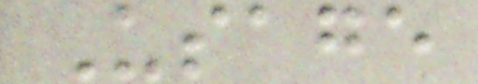Usage
